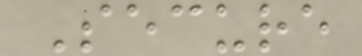Secure
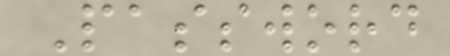Password
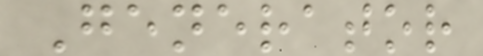Generator
